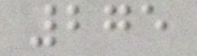275
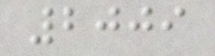2009
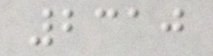2310
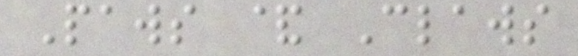Paws & Claws
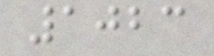1023
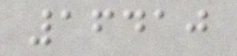16410
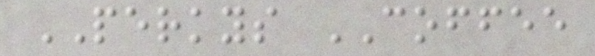PERKYS COFFEE
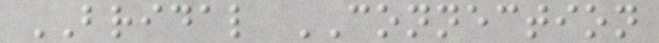BRIDAL CONNECTION
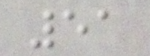51
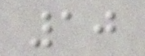10
